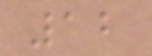12
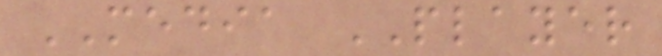MEDIA PLAYER
